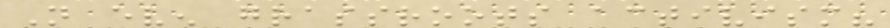Not even grassroots activism?
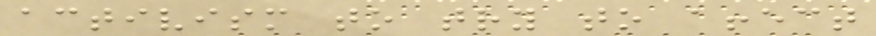activism to try to affect
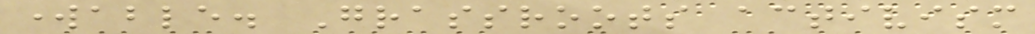workable. Grassroots activism
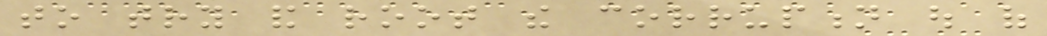to try and root the corruption out of
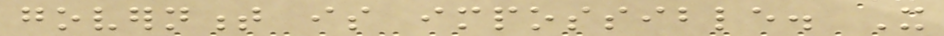government is impossible. It
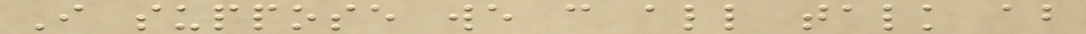I suppose we can all talk about
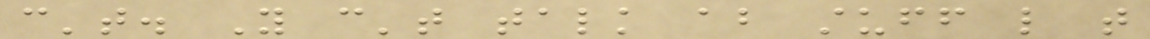can't. You can't talk about stuff like that
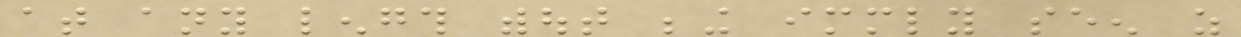at any length without being immediately seen as
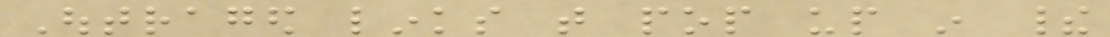Outraged links that pop up in their
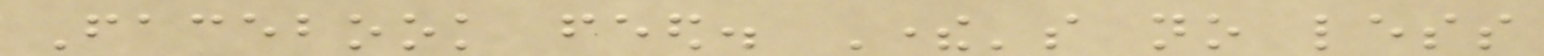Facebook feed. There's no less
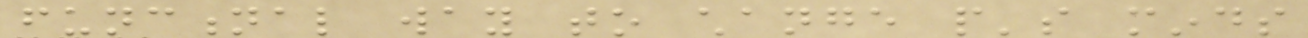functional way to change people's minds
